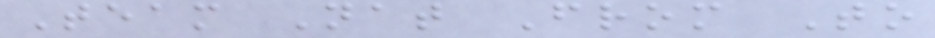Team Nat From To
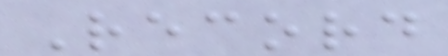Record
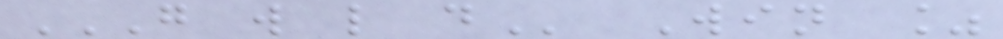G W L D Win %
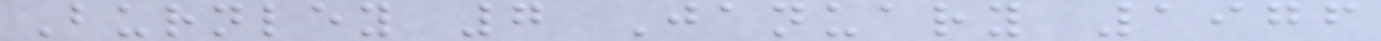Burnley 7 January 1976
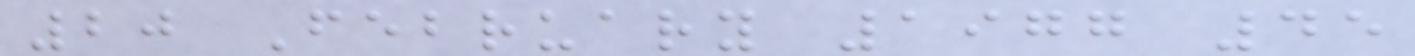20 February 1977 45
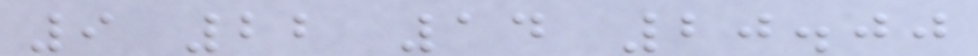9 22 14 20.00
